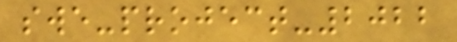swe-project-2022
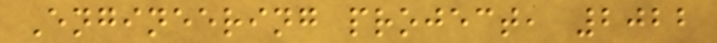Engineering project, 2022
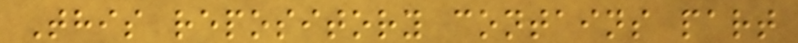This repository contains part
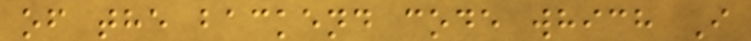of the backend code which I
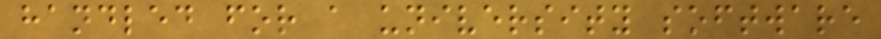handled for a university software
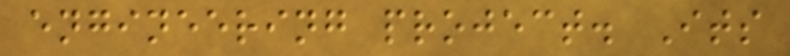engineering project. Its
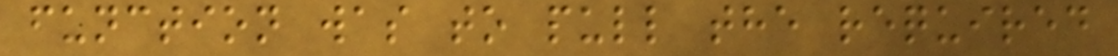function was to pull the required
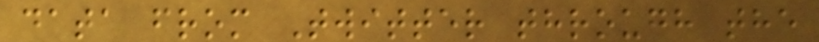data from Twitter through the
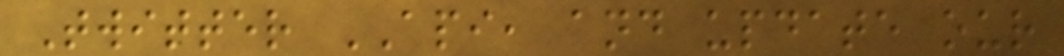Twitter API, and update our
